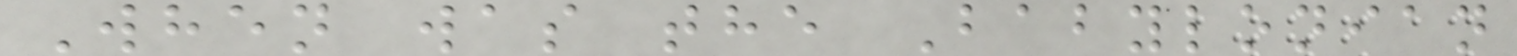When was the Babylonian
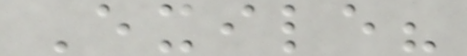Exile?
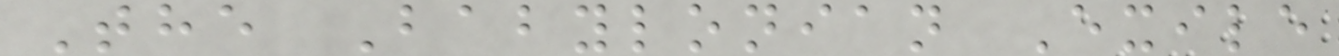The Babylonian Exile
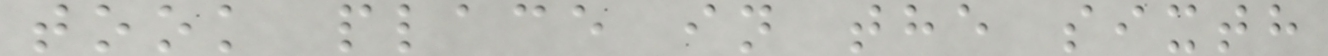took place in the sixth
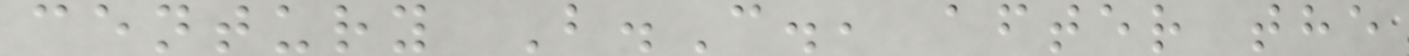century B.C., after the
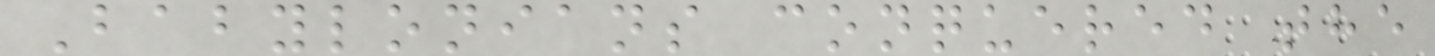Babylonians conquered the
